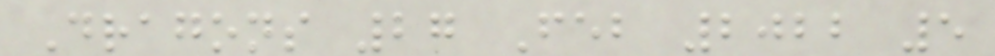Dragons 27 Feb 2022 5
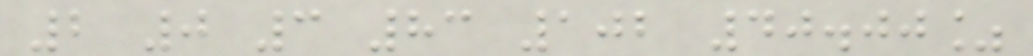2 0 3 83 102 40.00%
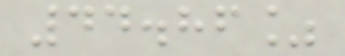44.86%
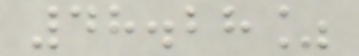48.28%
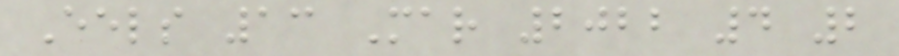Eels 13 Mar 2022 4 2
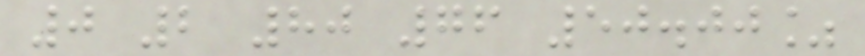0 2 80 76 50.00%
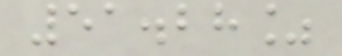51.28%
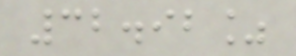32.92%
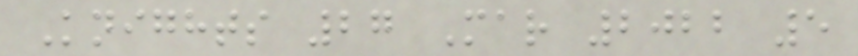Knights 27 Mar 2022 5
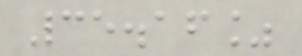35.16%
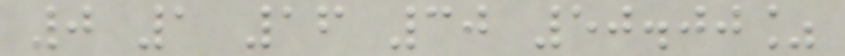0 1 16 30 50.00%
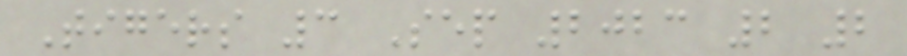Tigers 3 Sep 2023 2 2
